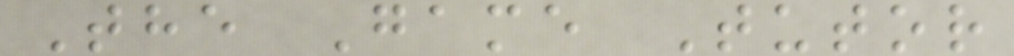The Game Tutor
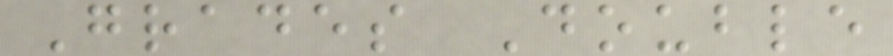Grades Double
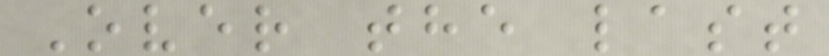Over the last
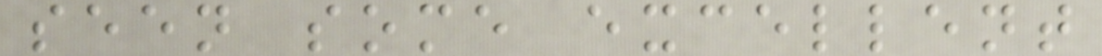seen some excellent
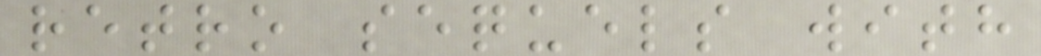retro sequels with
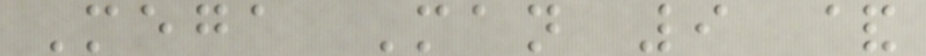Mega Man 9 &
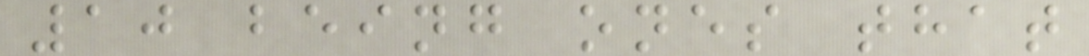10 being ones that
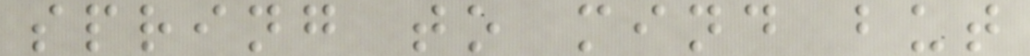spring to mind but
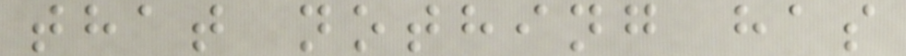that nothing has
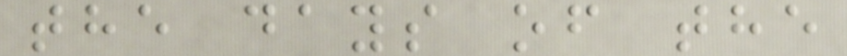the days of the
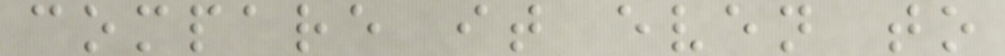compare it even to
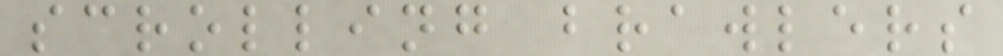scrolling brawlers
